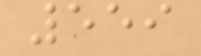559
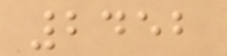2452
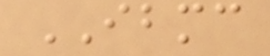IBMC
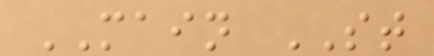MAIN ST
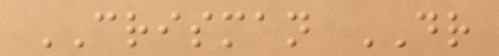CRISMAN DR
